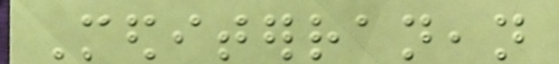Mediterranean
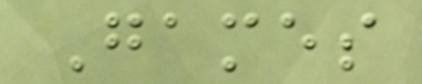Games
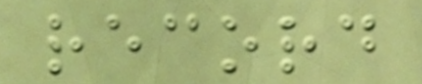record
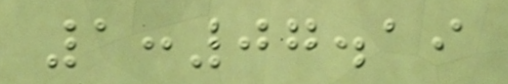1:07.19
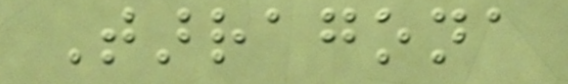Tarragona
